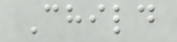Child
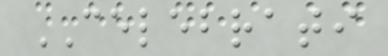CELEBRATI
